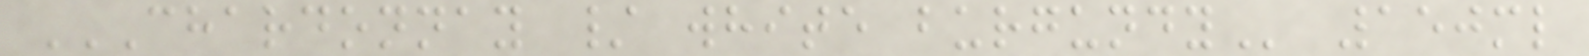CHARDONNAY / WHITE BURGUNDY 150ml
